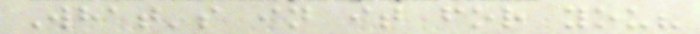What's in it for you?
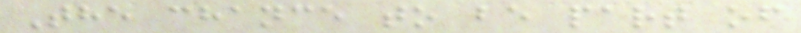The chance to be part of
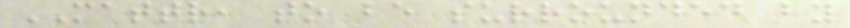MATTR, to be surrounded by
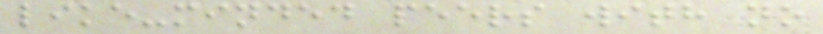like-minded peers with no
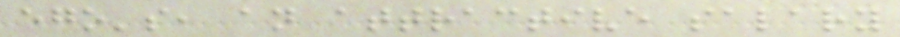ego's, an attractive salary
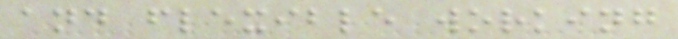and flexible working
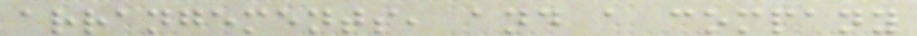arrangements, and a company
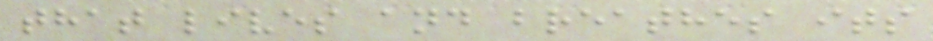that lives and breathes its
